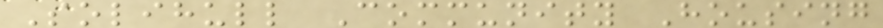Solihull Community Housing
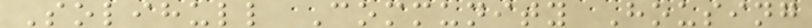Solihull Community Housing
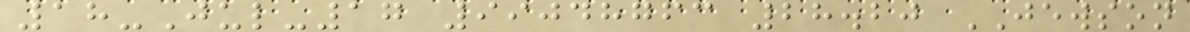18-Jul-17 99048763 28.20 JEWSON
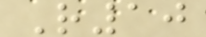R10
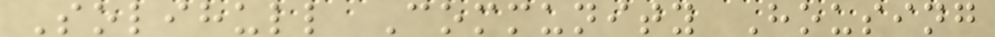Solihull Community Housing
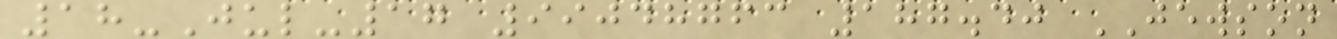18-Jul-17 99048763 187.40 JEWSON
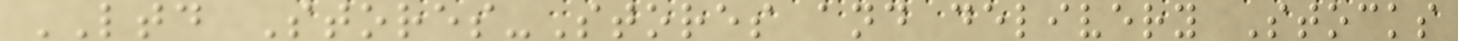LTD Stores-Stores and delivery Stocks
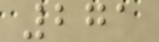271
